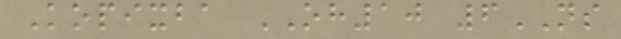Kopixba OH10 6NS
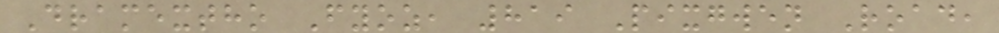Dramextho Fyoz, 819 Pixgwen Road,
